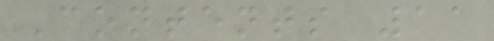Contents 11
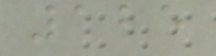125
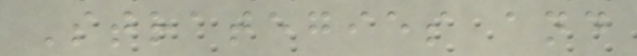Strategies and
